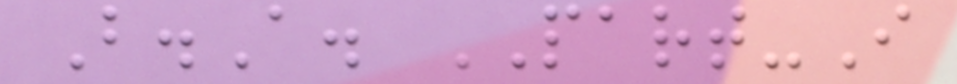B.A. PART-I
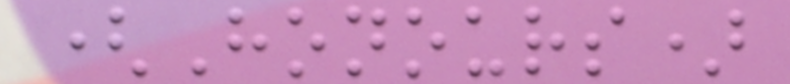(Honours)
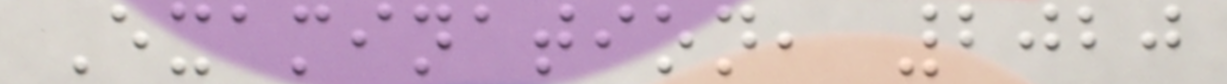Examination, 2020
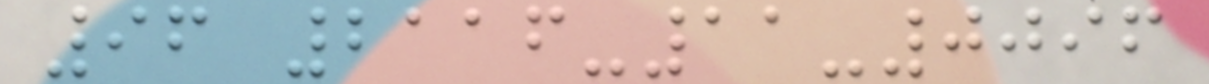96 2116-11-0096
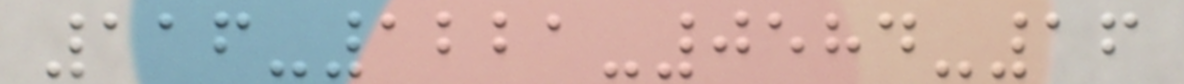116-1221-0584-16
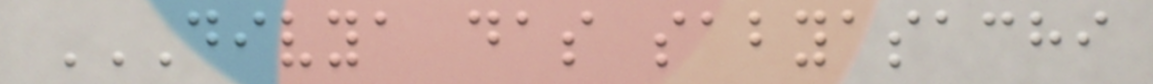DIVYA DAS SABYASACHI
